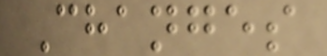Changes
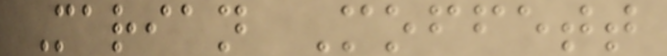Marian Moffett
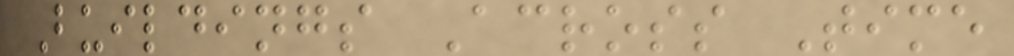Buildings Across Time
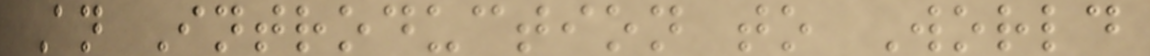An Introduction to World
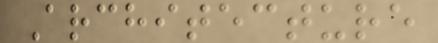Architecture
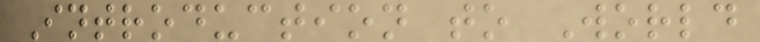Introduction to World
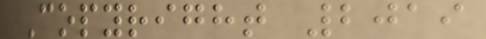Copyright 2019
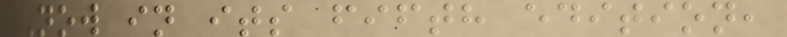Now in its fifth edition,
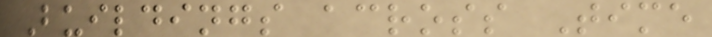Buildings across Time
